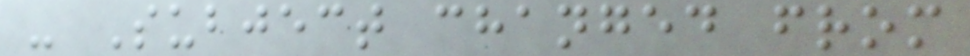- Subject changed from
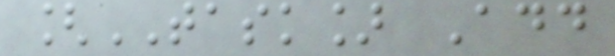[TASK] Add
